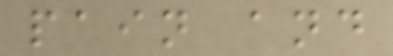pain and
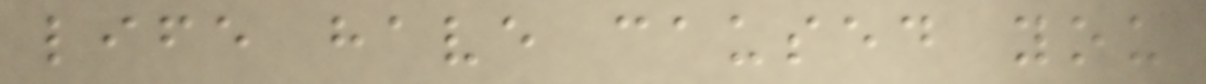life have caused you
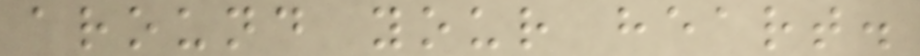around your heart.
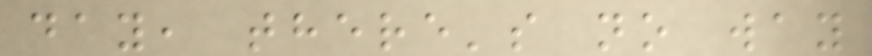day, there's no way
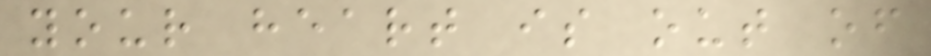your heart is out of
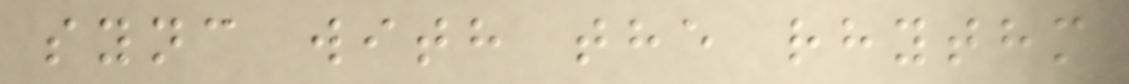sync with the rhythm
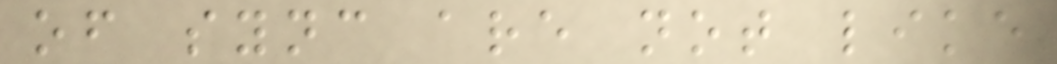of sync are not like
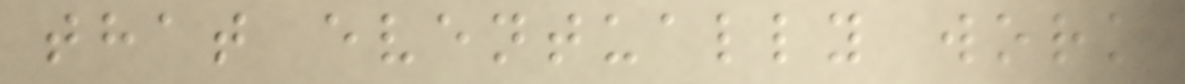that eventually work
